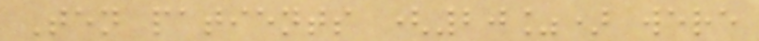Ten patients (20%) were
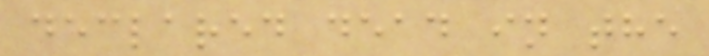declared dead in the
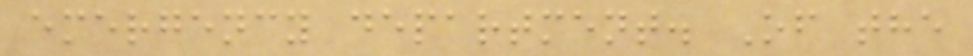emergency department. Of the
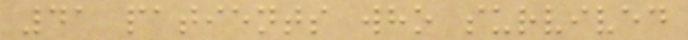41 patients who survived
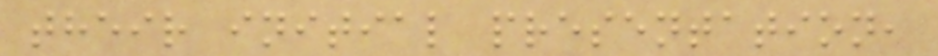their initial presentation,
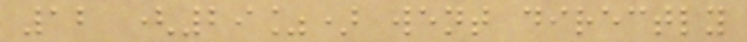12 (29%) went directly
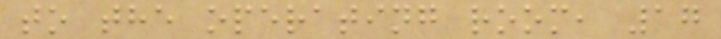to the operating room, 17
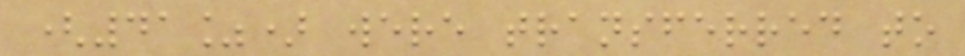(41%) were transferred to
